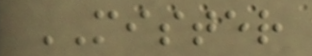MISTER
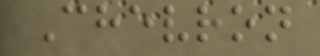Chevron
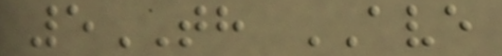5TH AVE
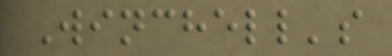Winchell's
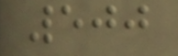500
